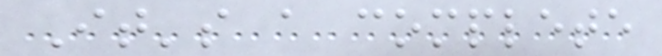It's a complete
